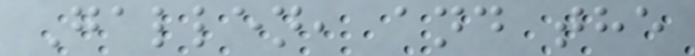Gallen, and the
